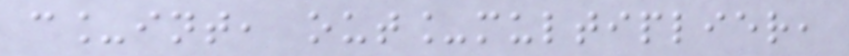c_int, out_multiplier,
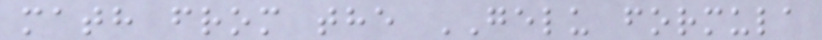math from the GELU formula
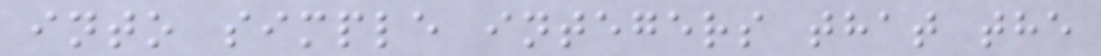into simple integers that the
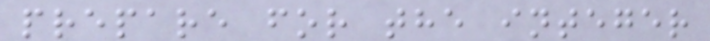prepare for the integer
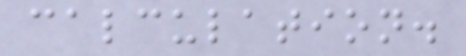calculation.
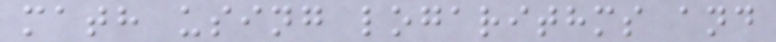math using logarithms and
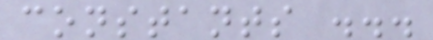constants ...
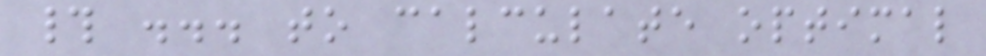# ... to calculate optimal
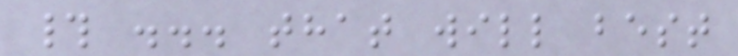# ... that will best
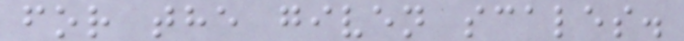for the given scales.
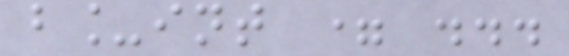b_int = ...
